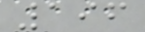196
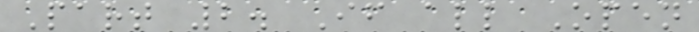Part 2. If all Open
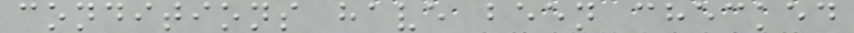conditions have been checked
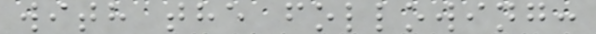with the following:
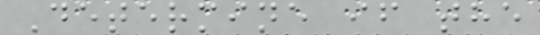Determine if the
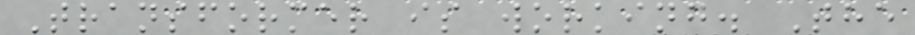Transformer is working. The
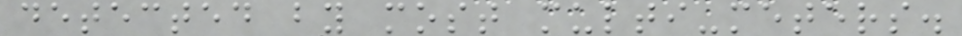detected by most multi-meters.
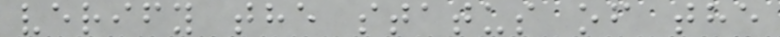verify the status of the
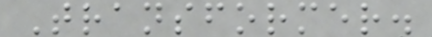Transformer.
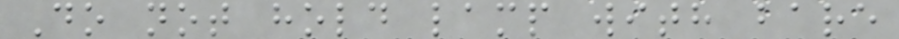Do not hold lamp with bare
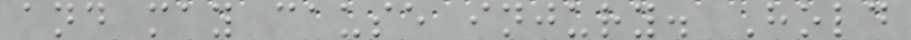and may cause injury. Hold
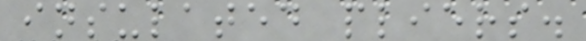insulated pliers.
